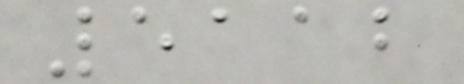5112
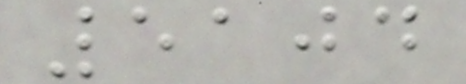5104
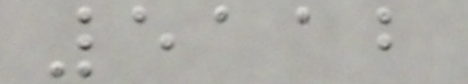5112
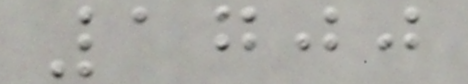1700
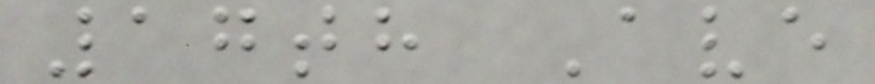17th Ave
